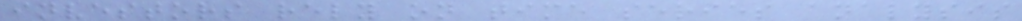investors rely on time series analysis
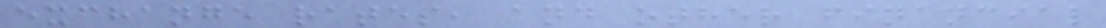exchange rates, and other financial
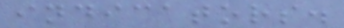indicators.
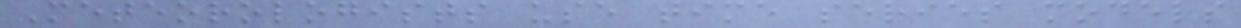Meteorologists use time series models
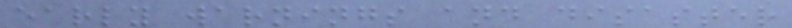early warnings and disaster
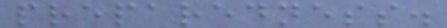preparedness.
